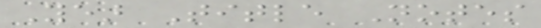Year Title Notes
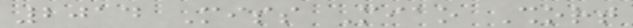2014 Miss Miao Short
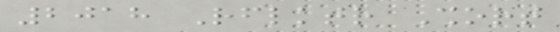2018 Rflktr Short
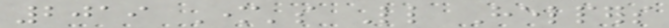2019 Mother's Little Helpers
